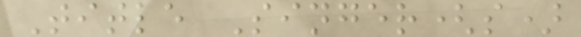Title Singer(s)
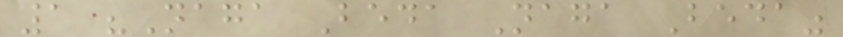1 "Naga Beda Naga Beda"
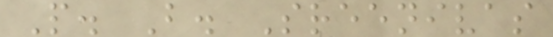P. B. Sreenivas
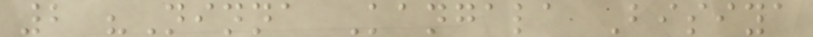2 "Ninna Kangala Bisiya
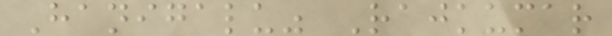Hanigalu" Rajkumar
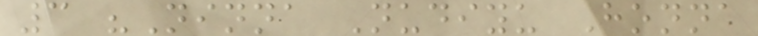3 "Ninna Nudiyu Honna
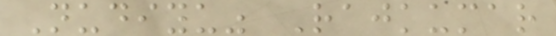Nudiyu" Rajkumar
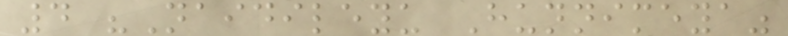4 "Naidileyu Hunnimeya"
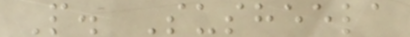P. Susheela
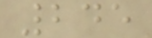245
